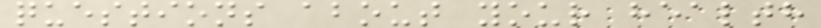questions about your health
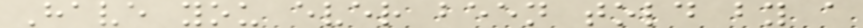Have you ever been told by a
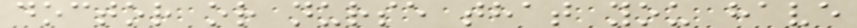doctor or nurse that you have
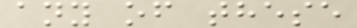any of these
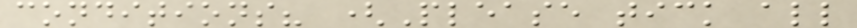conditions? (Please tick all
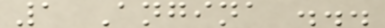1 Angina ...
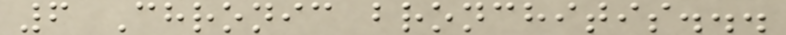6 Chronic bronchitis...
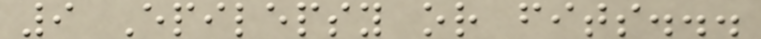9 Epilepsy or fits...
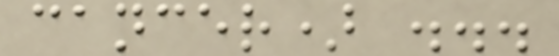cancer) ...
